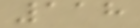118
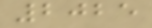2025
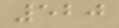520
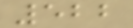522
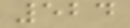524
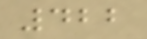422
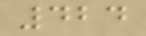424
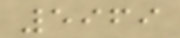5969
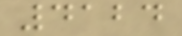4124
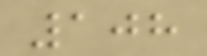108
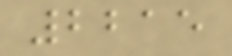2215
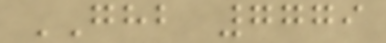GHB 7779
